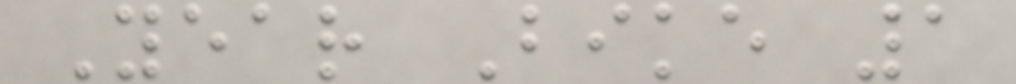Year Bike 1
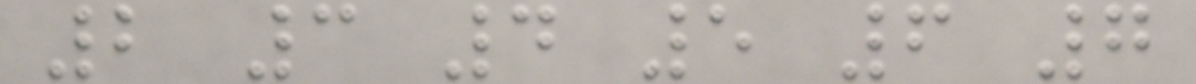2 3 4 5 6 7
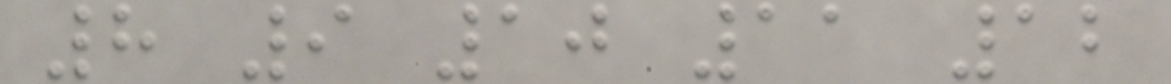8 9 10 11 12
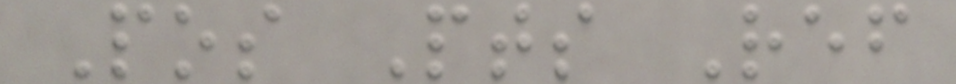Pos Pts Ref
